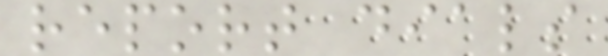report dials
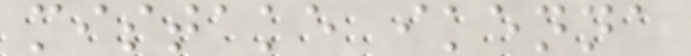mistake ikenna
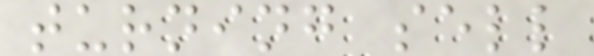turning sell
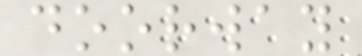doorway
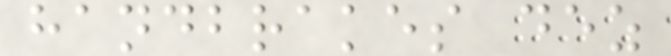handbrakes dez
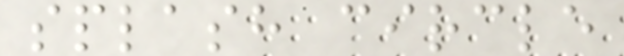splash circle
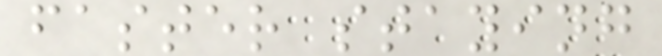faster staying
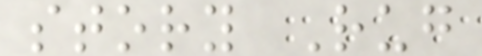story Rug
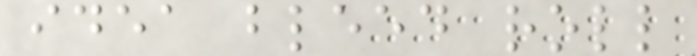idea bleed roll
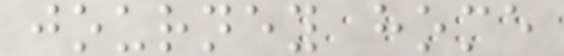journey home
